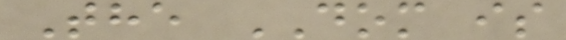The DOM is
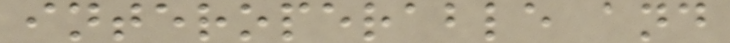interoperable and
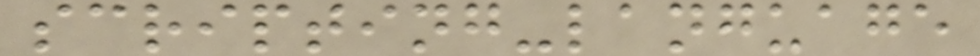scripting-language
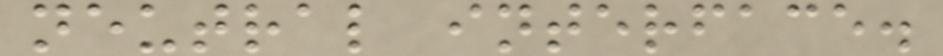neutral interface.
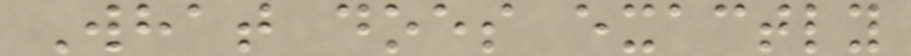What does exactly
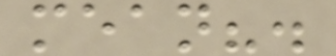mean?.
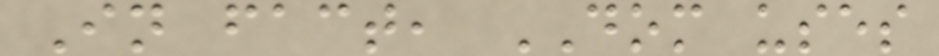In fact, DOM uses
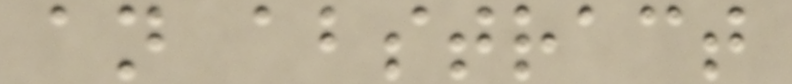an abstract
